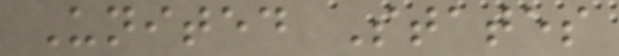United States
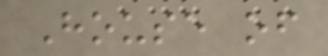House of
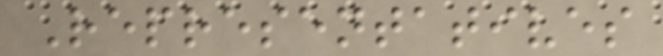Representatives
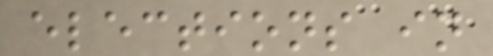elections in
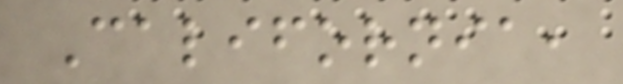California,
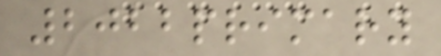2022primary
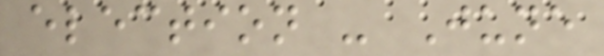election - June
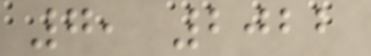7, 2022
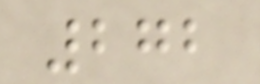272
